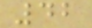42
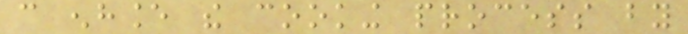can enhance the cooking process by
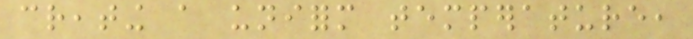creating a uniform temperature,
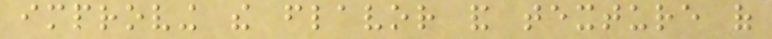improving the flavor and texture of
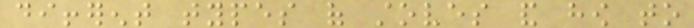different types of stoves and how to
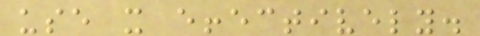use it effectively.
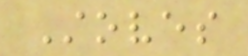Stoves
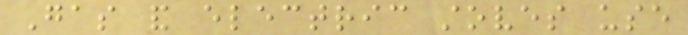Gas and electric stoves use
